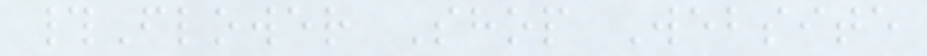#Flower Shop Website
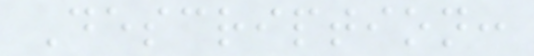Description:
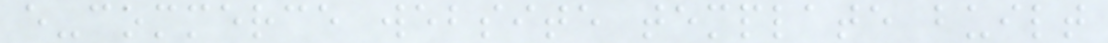e-commerce website template built
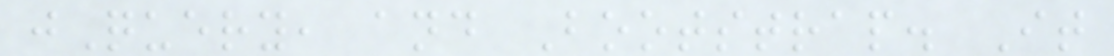jQuery, and Bootstrap. It
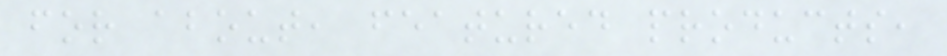for about, featured products,
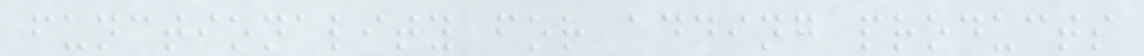functionality for adding products
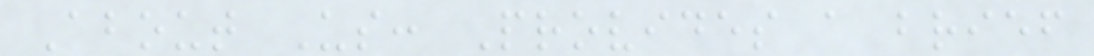About Us: Provides a brief
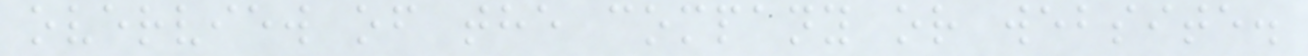overview of the company or website.
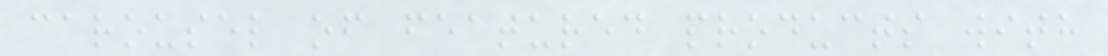carousel of featured products with
